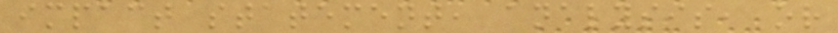impact statement, analysis, or
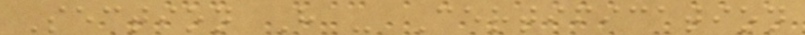Section H - Certification
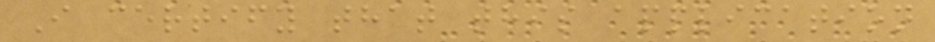I certify that this application
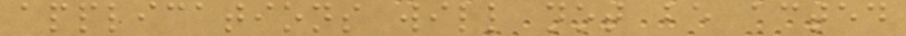applications will not be acted
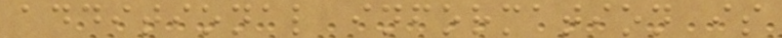additional information is
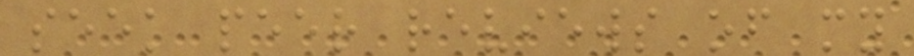seek peer reviews of my
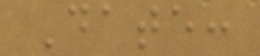Date:
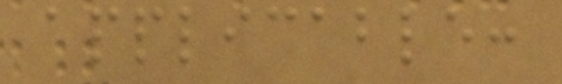applicable:
